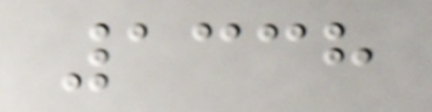1338
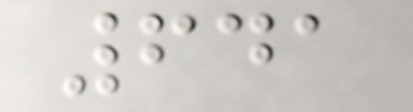641
